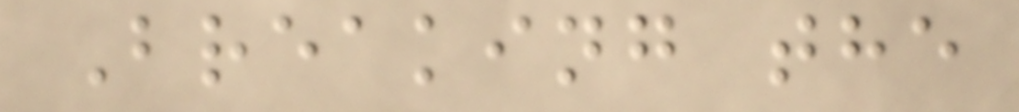Breaking the
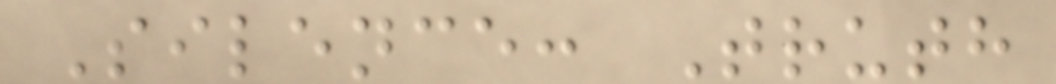Silence: Truth
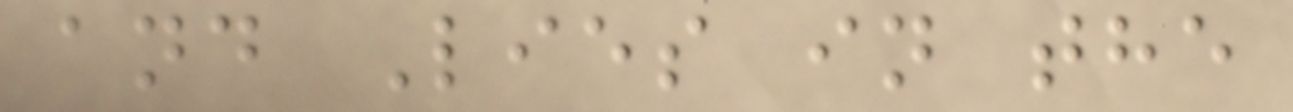and Lies in the
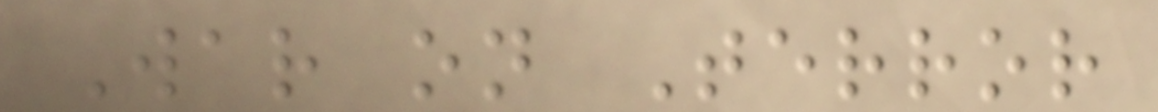War on Terror
